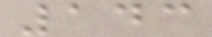143
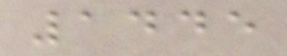1445
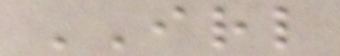IRL
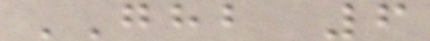GHB 6
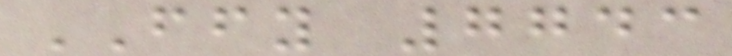FFY 7743
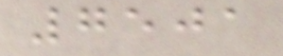7501
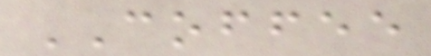COFFEE
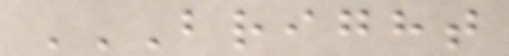BRIGHT
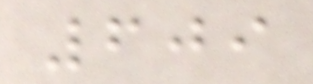609
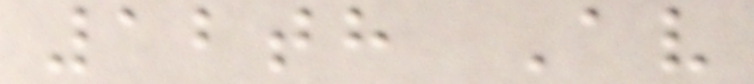12th Av
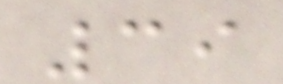39
